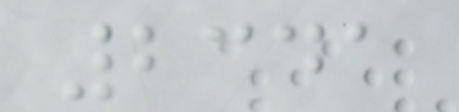2341
